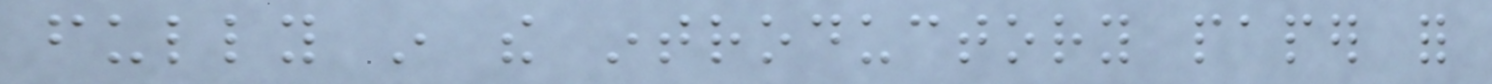fully in the introductory paper for
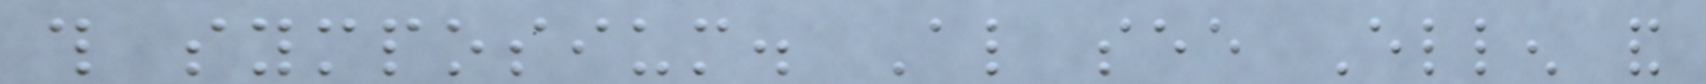this symposium. Also see Ellen and
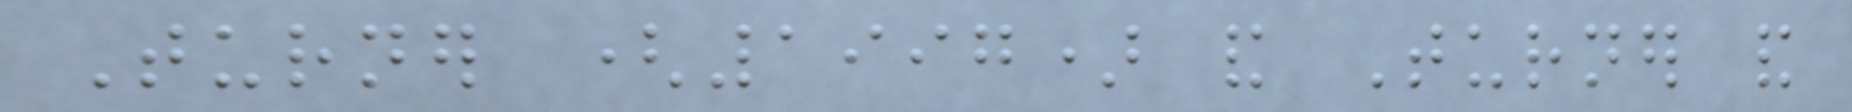Turner (1997) and Turner and
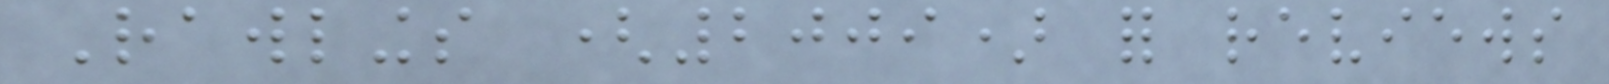Rawlings (2009) for reviews
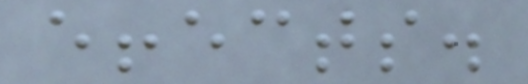effects.
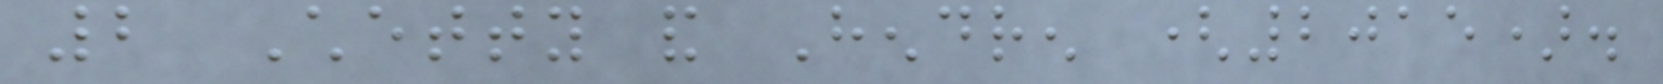2 Chetty and Hendren (2015).
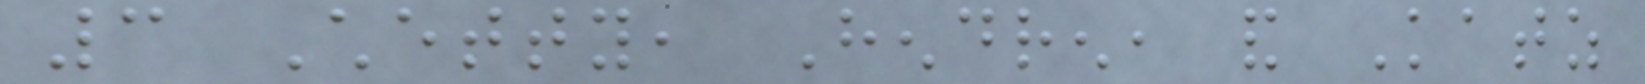3 Chetty, Hendren, and Katz
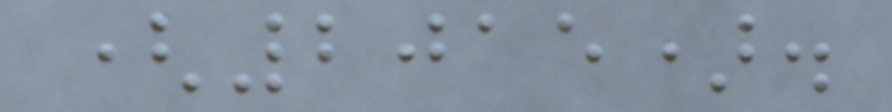(2015).
